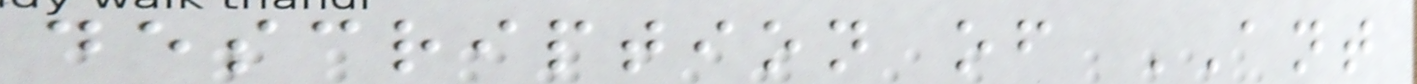description of ANT
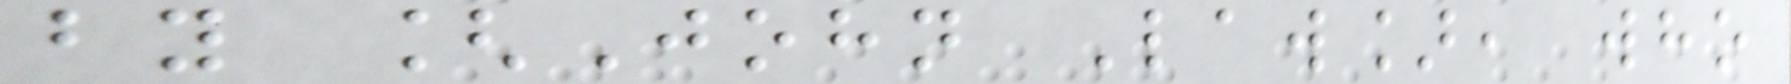by [John Law], who
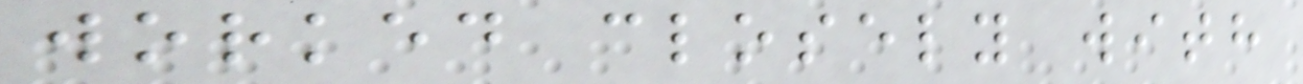worked closely with
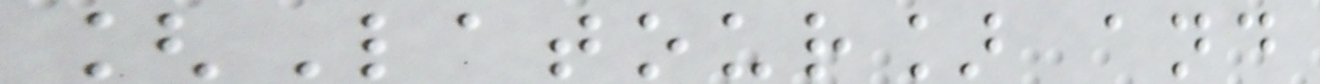[Latour] and
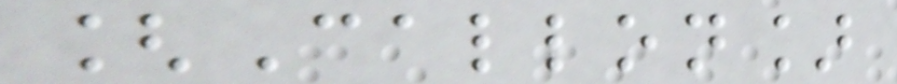[Callon]
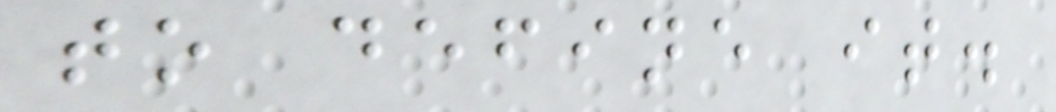to define it.
